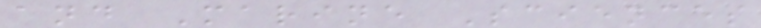and Marine Sciences
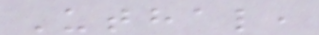Uthal,
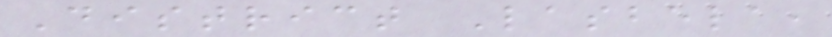District Lasbela,
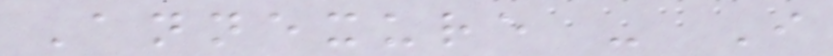Annexure - I
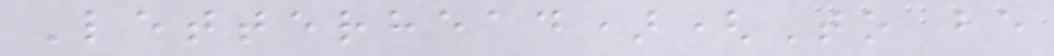Letterhead)(To be
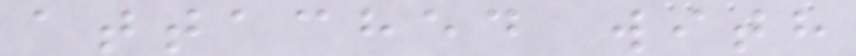attached with
